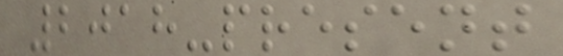2018-present
